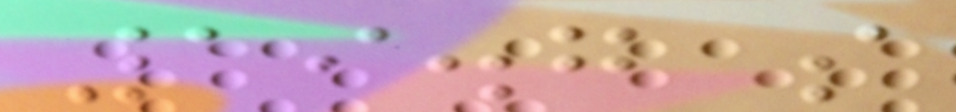19.7 so
